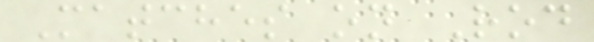Matches on Rod
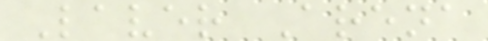Laver Arena
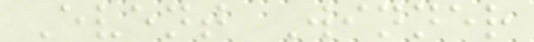Event Winner
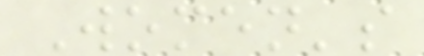Women's
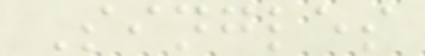Singles
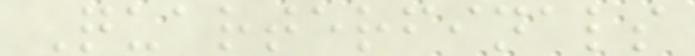Quarterfinals
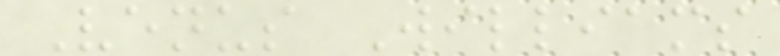Venus Williams
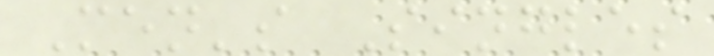Men's Singles
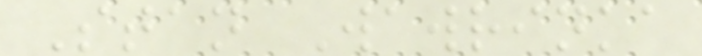Stan Wawrinka
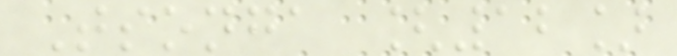Tsonga [12]
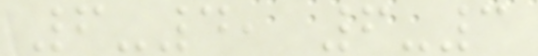6-4, 6-3
